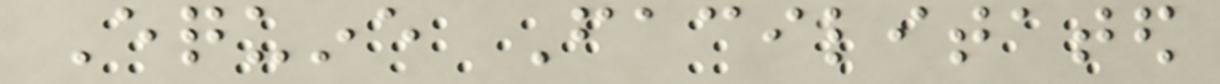Equine Facilitated
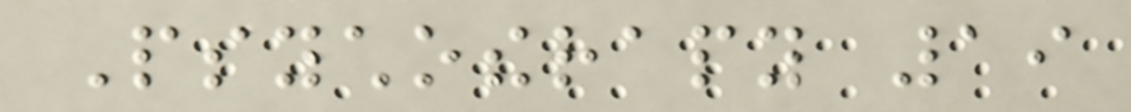Psychotherapy 19
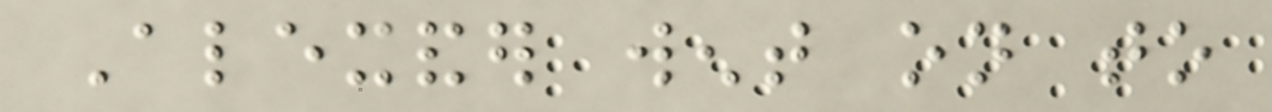Alexander went on to
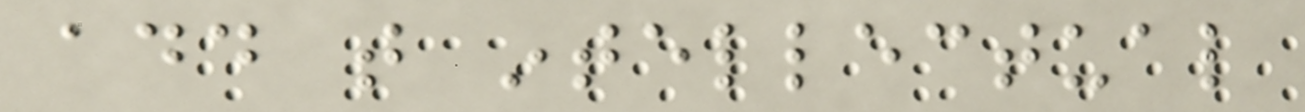add that intellectual
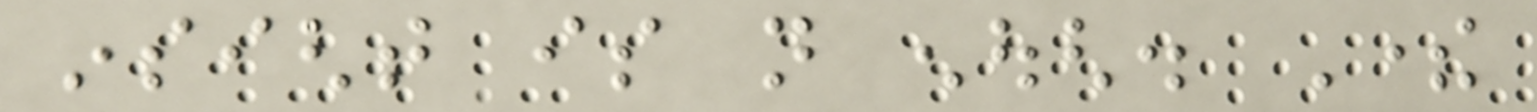insight is not enough. There
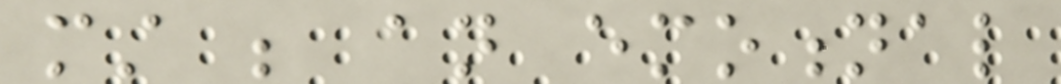must be an emotional
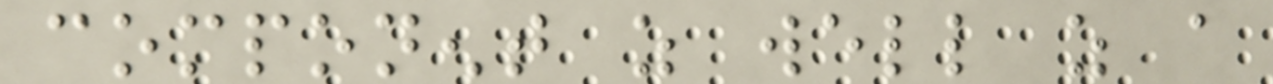component as well as a
